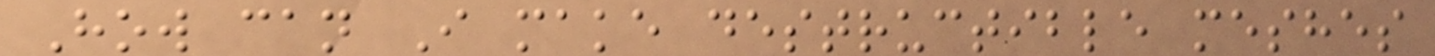How can I make destructible meshes
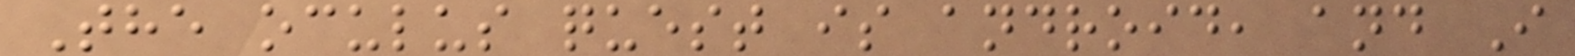The oculus quest is android, and I
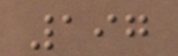197
